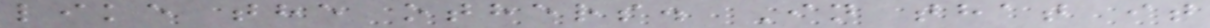like the others. In that it
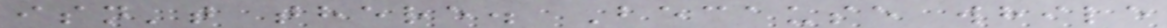isn't there. Because while
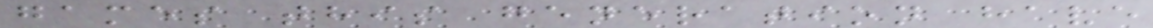games this generation have
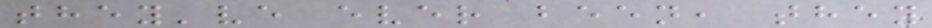they've ever been, they
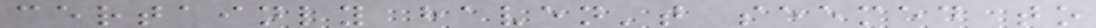certainly haven't seemed to
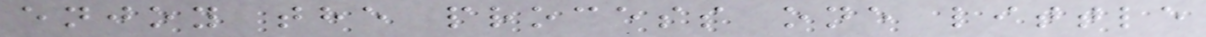enjoy the process one little
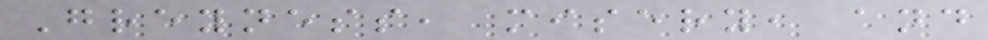Greyness, misery, and
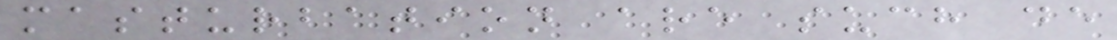masturbation are such de
